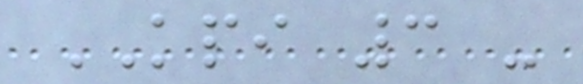KPI 3 -
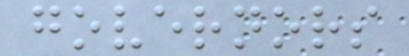governors
